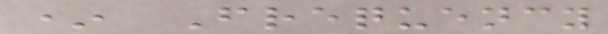* Frequency
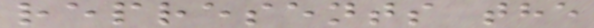represents the
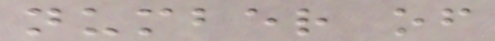number of
